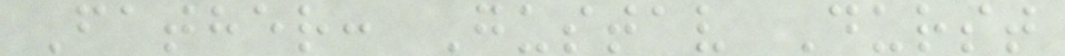Father: Gustav Durst
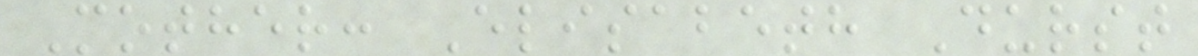Mother: Elisabeth Durst
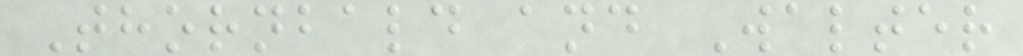Thornbald and Walter
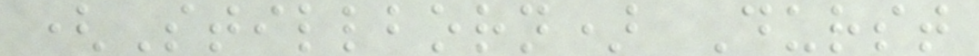(Stillborn) Durst
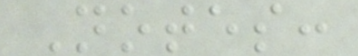Notes:
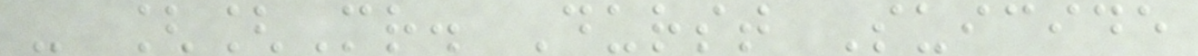- [[Mr. Durst Suicide
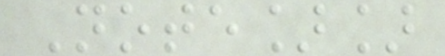Note]]
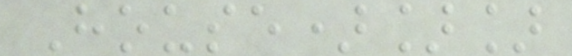House)]]
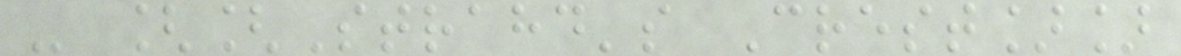- [[Strahd's Crest]]
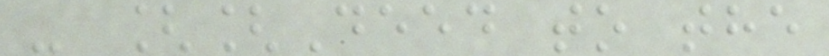- [[Deed to the
